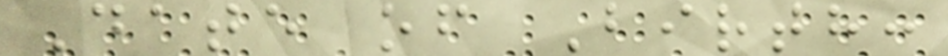Date of Birth:
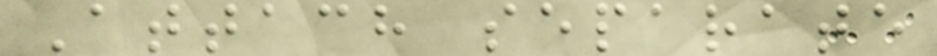Attach separate
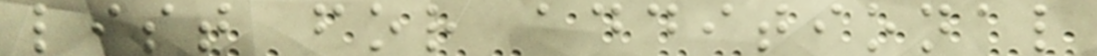list for additional
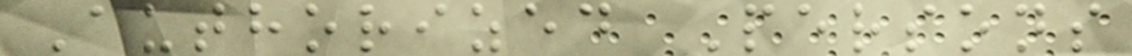Authorized Persons
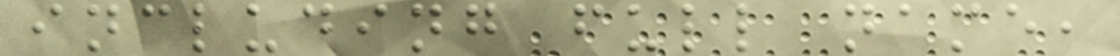including full name,
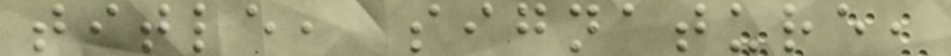title, signature,
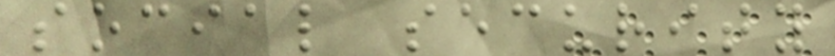social security
